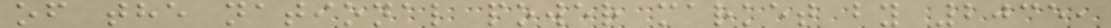of the national power market by 2035,
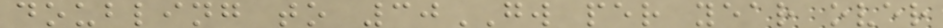doubling to 30GW per year over
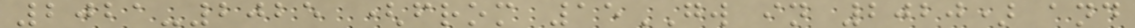2021-2025 (from 15GW in 2020) and
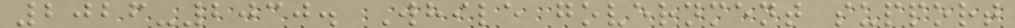2026-2030. While government support
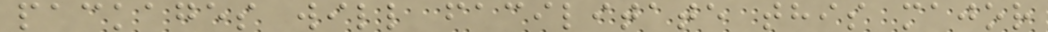packages will facilitate this major
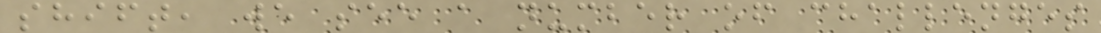shift, we see a number of challenges
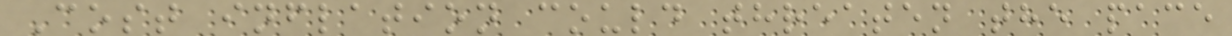Cost inflation could threaten the pace
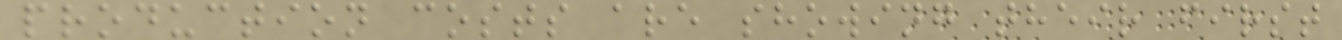production costs are showing their first
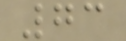73
